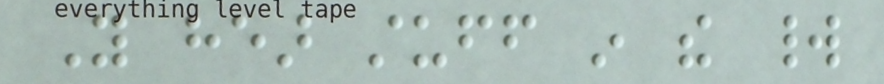You hear stuff in the world
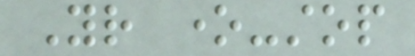Your one-stop
